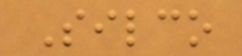Silco
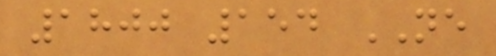1800 154 NE
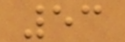53
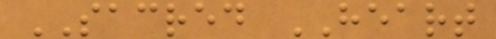SACRED HEART
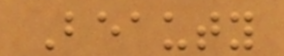Beauty
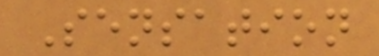Sensation
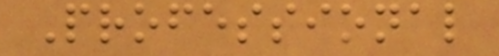Professional
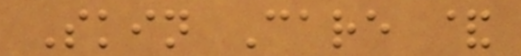Skin Care &
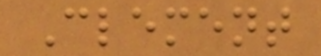Clement
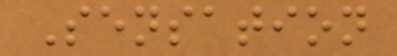Sensation
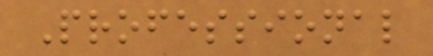Professional
